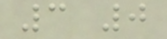3 0
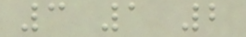3 1 2
